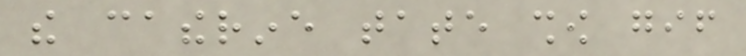the catherine tate show gif
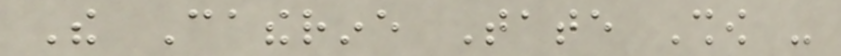The Catherine Tate Show -
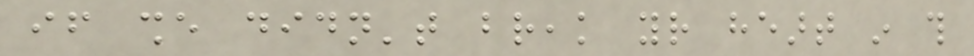if she didn't break your heart in this
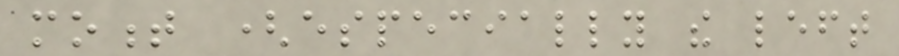moment (especially the left
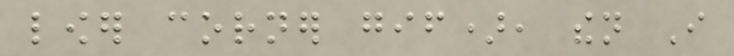lower corner gif), then I
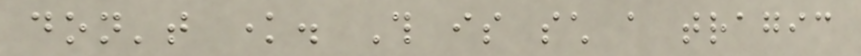don't know. This is such a tragic
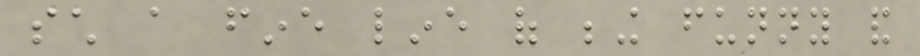such a fine line of being funny and
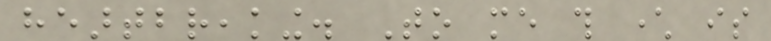heartbreaking. To me this character is
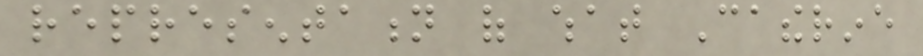representation of what Catherine
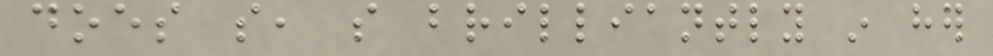does so, so brilliantly in her
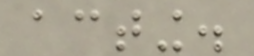acting.
